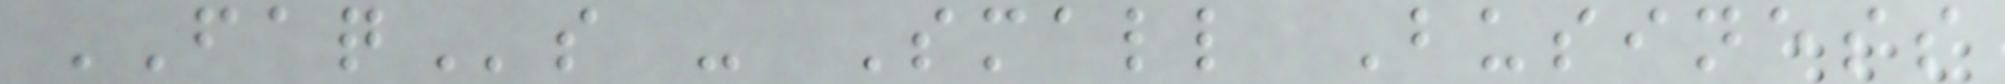FAQs - Small Business
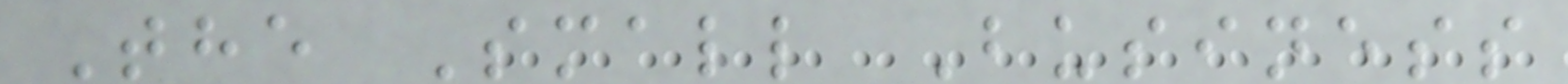The Small Business
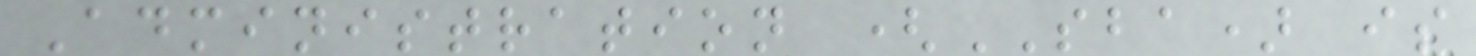Administration (SBA) is
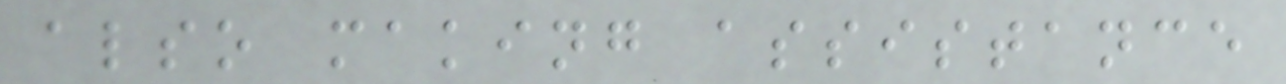also making assistance
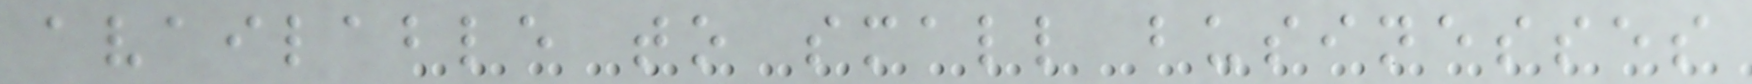available to small businesses
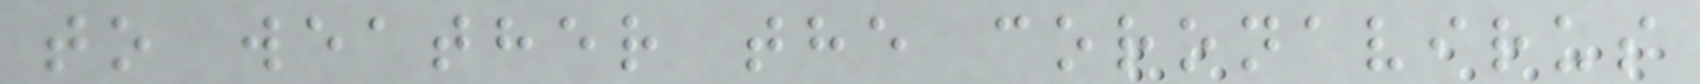to weather the coronavirus
